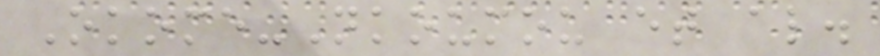Okome-Nkoumou et al.
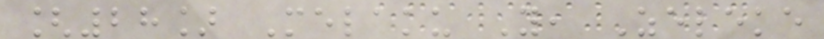[28] Melaku Y, Zeleke
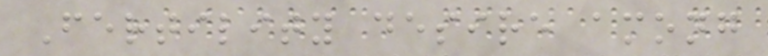Fertility desire among
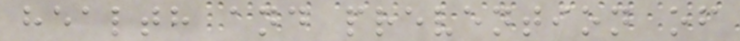health and prevention of
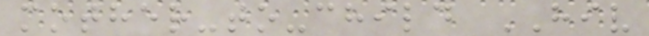mother-to-child HIV
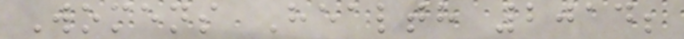Womens Health 2014;
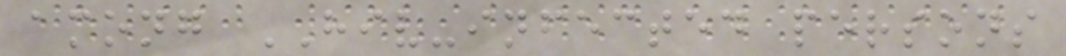among HIV-infected persons
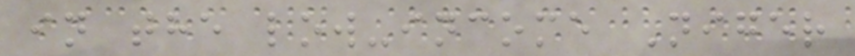in the low-income Niger
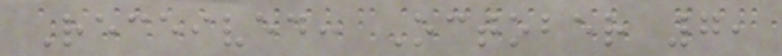Received: October 7,
